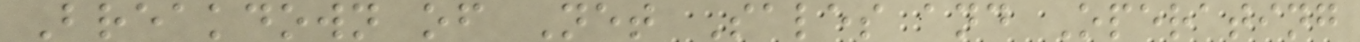Breakdown of Net Sales and Operating
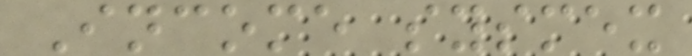Income sysmex
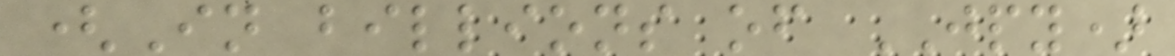(In billions of JPY)
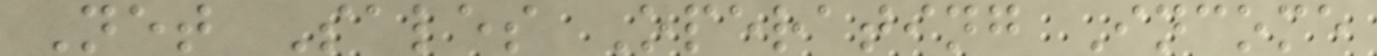Net Sales Operating Income
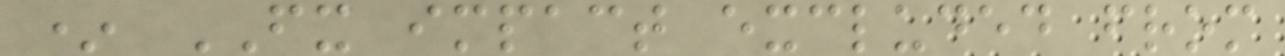* FX impact excluded from
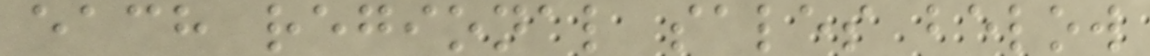each regional sales below
